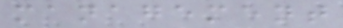management
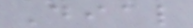Dial
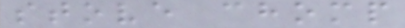stove chomp
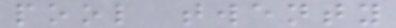pool twenty
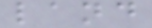land
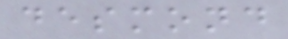desmond
